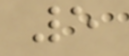5
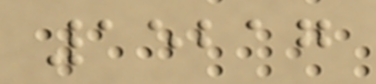15217
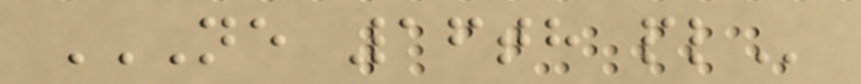NE 16TH PL
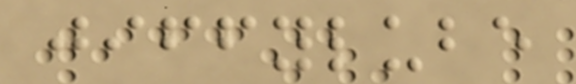jiffylube
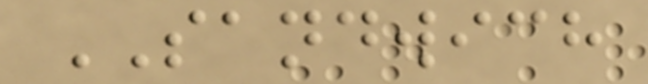SANDWICH
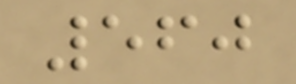560
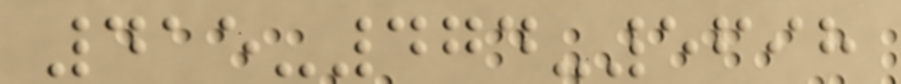415-474-5698
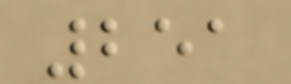251
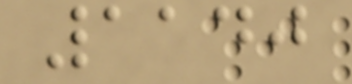1140
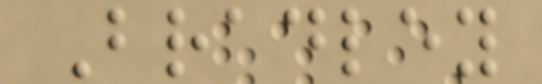Bradley
